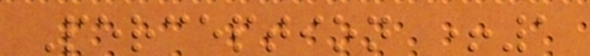Perception +1
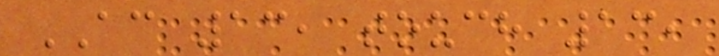AC 13, touch 13,
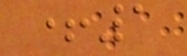+1
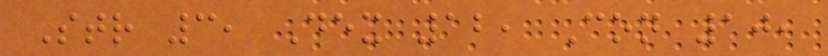Str 3, Dex 12, Con 10,
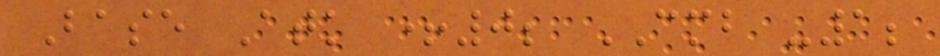Base Atk +0; CMB -1;
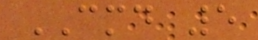CMD 5
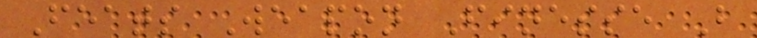Feats Weapon Finesse B
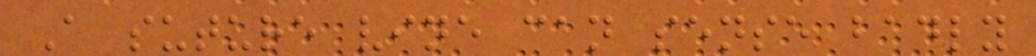A suture vine can sense badly
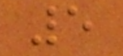5
